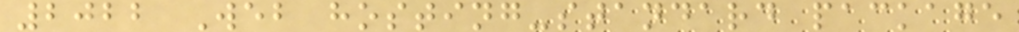2022 Web hosting-standard package
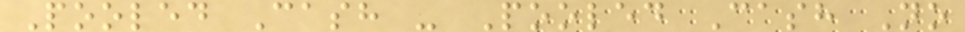Pooled Cash - Pooled Cash No
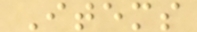Items
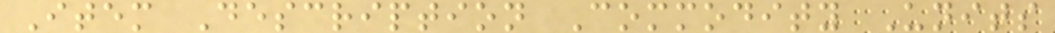Item Description Commodity Units
